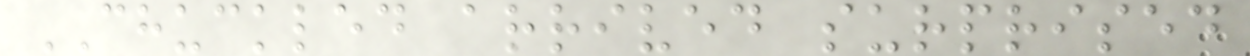CHUCKLED arrived surprised
